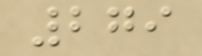279
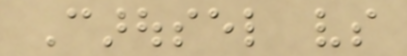Carousel vs
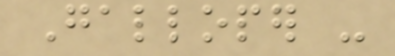Galloper -
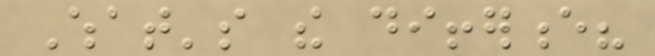What's the difference?
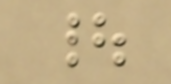|
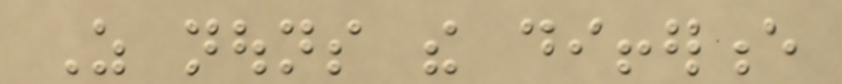As nouns the difference
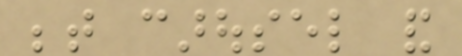between carousel and
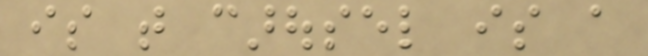is that carousel is a
